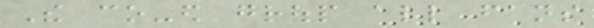The co-ed group all fans
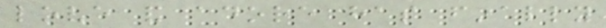love and adore has finally
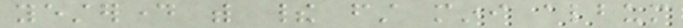yesterday with their first mini album
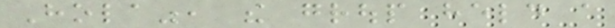Hola", the group held a
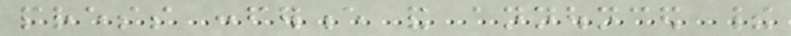press conference and announced their
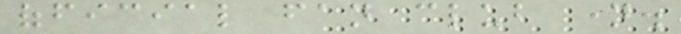official fan club name.
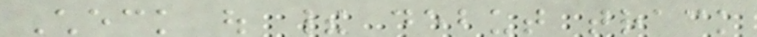Check out their debut track
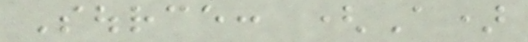Source: (A)
